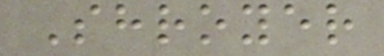Shroyer
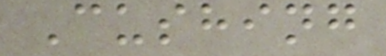Cushing
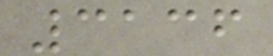3136
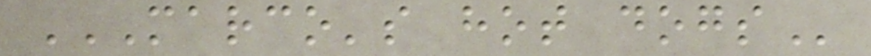MARCO'S HOT DOGS
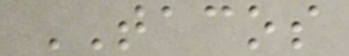TACOS
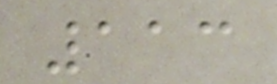113
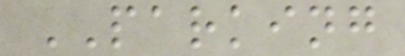PARKING
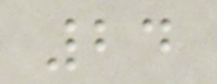24
